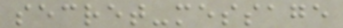secret-message
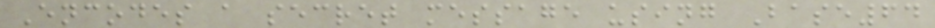Encodes a secret message using Base64
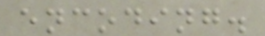encoding.
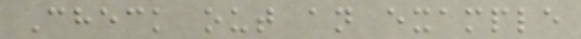Check out an example
